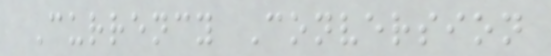Currency Conversion
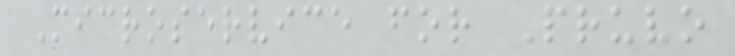Microservice for Pruvo
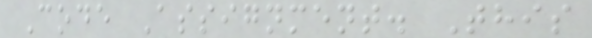Code Assignment. This
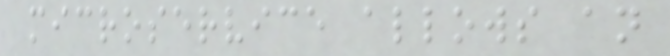microservice allows an
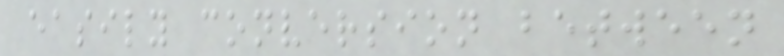easily conversion between
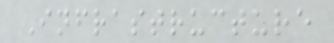Infrastructure
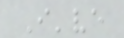I've
